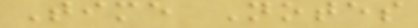Time Notes
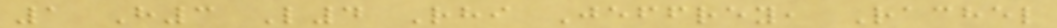1 H3 L4 Rhi Jeffrey, Rachel
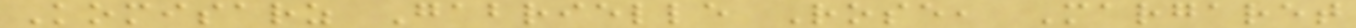Komisarz Gabrielle Rose, Margaret
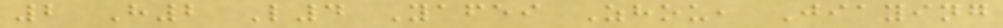2 H2 L4 Yafei Zhou, Jiaying
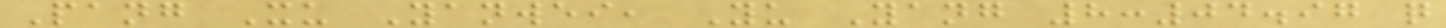Pang Xu Yanwei, Yu Yang 8:04.97 q
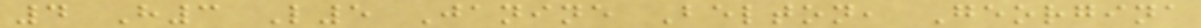4 H3 L5 Janine Belton, Georgina
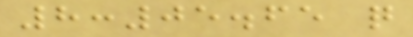8:05.65 q
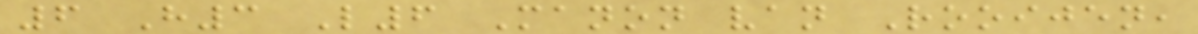6 H3 L6 Manon van Rooijen,
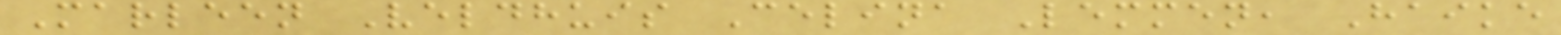Marleen Veldhuis Celina Lemmen, Haike
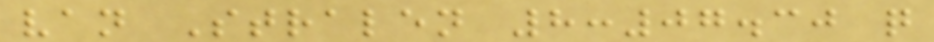van Stralen 8:07.30 q
